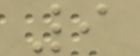9
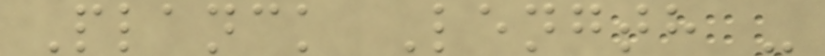Planck Length -
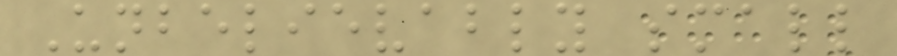Unbelievably small
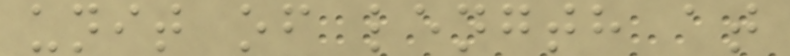unit of length at
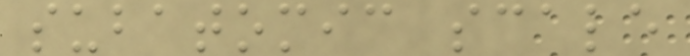subatomic scale
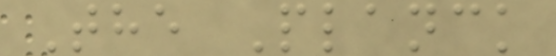The Planck
